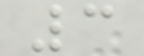3
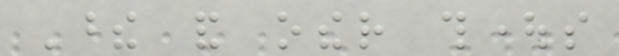These and other thoughts
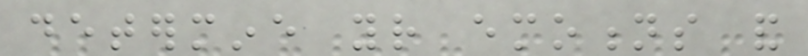determine your emotions and
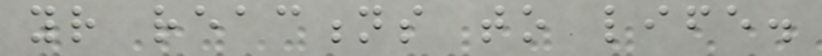your reactions to life.
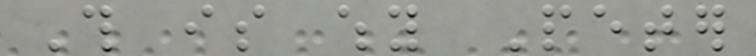This is why Peter
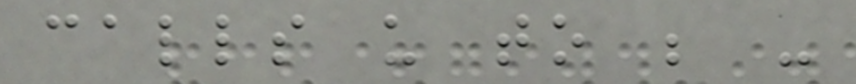calls us to be -
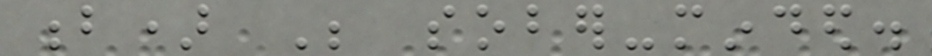b) Be sober-minded.
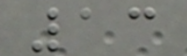13
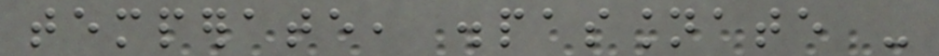temperate, dispassionate -
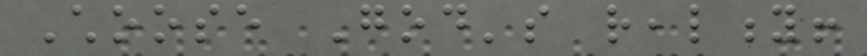Choose God's reality!
